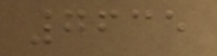7635
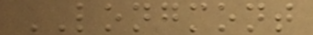LONGMONT
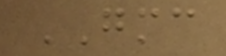GMC
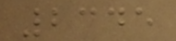2345
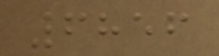6856
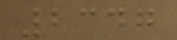2347
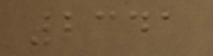2341
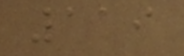119
